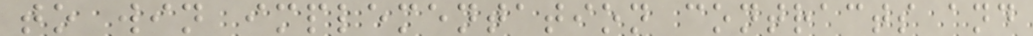to win implementation contracts and
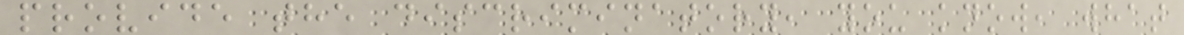provide the discriminatory, you know, what
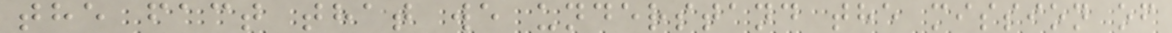the fact that we understand the mission of
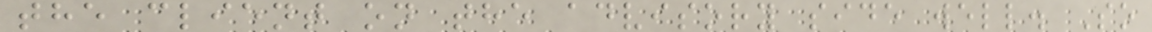the client on the advisory side well. So
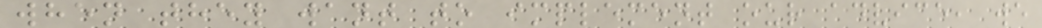when they want to implement our advice, we
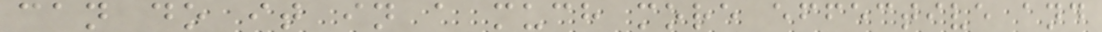can do it in a much more effective and
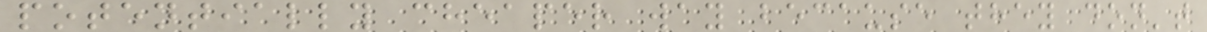potentially cheaper way because they don't
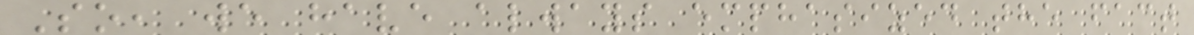So, we have always emphasized the fact
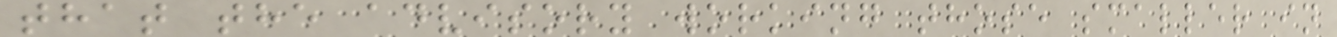that the advisory working those smaller in
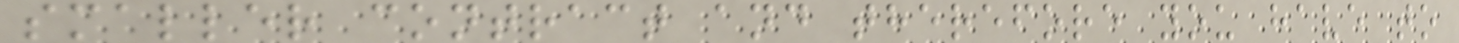smaller contract and therefore you have to
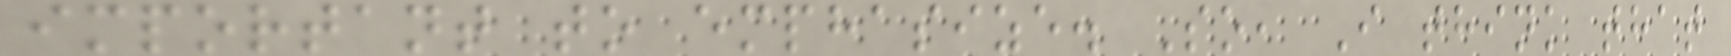important to emphasize. So, I think that
